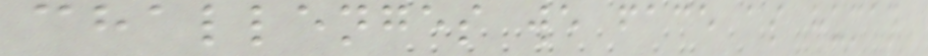challenges we face as human
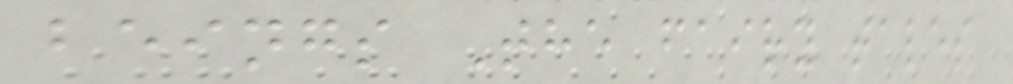beings The fairy tales
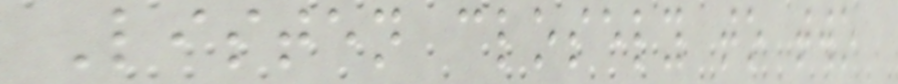Listen closely to two
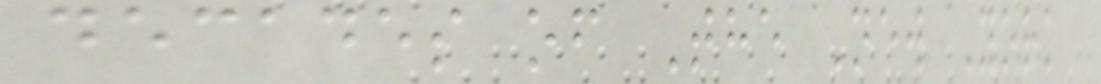decades of The New York
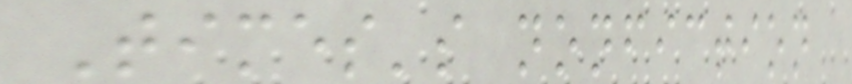Times's nonfiction
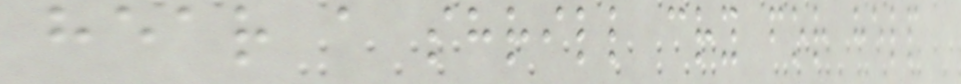hear a shrill cry for help
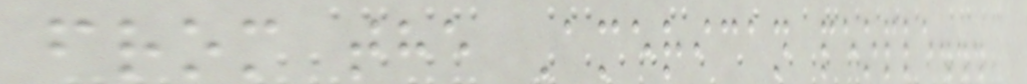from the American people...
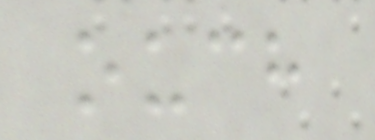ouch
